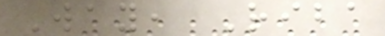Way, Riba
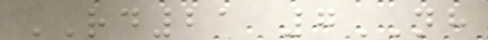RD21 7NH
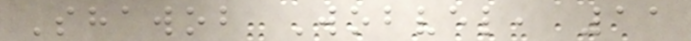Shawob Wobvel, 11
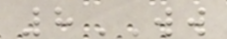8WW
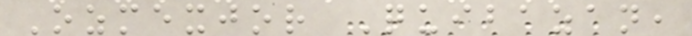Ozmexjor Quibazan,
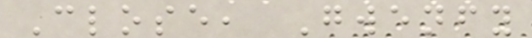Close, Gwenfy
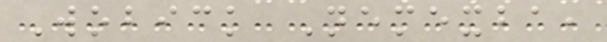Wobick Nemexba,
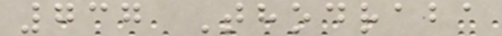737 Thodraba
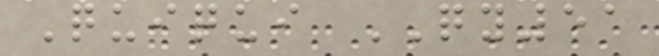Quiqui QY51
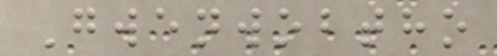Gwenwobtho
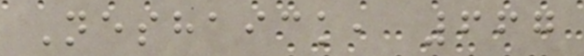Neshaick, 667
